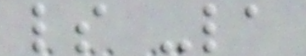ls -la
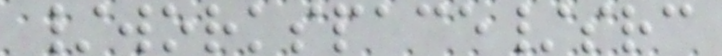/workspace/src
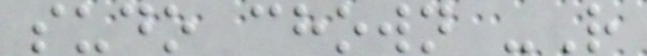sudo chown -R
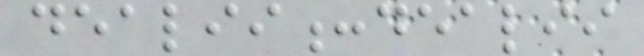dealii:dealii
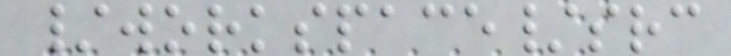/workspace/src
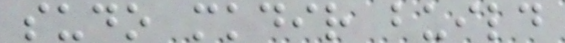sudo mkdir build
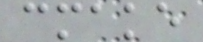cmake
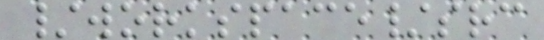/workspace/src
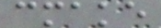cmake
